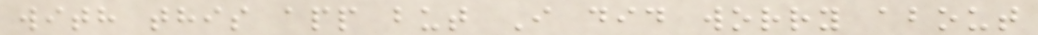with this app but I did worry about
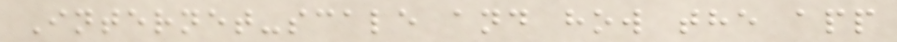Internet-scale and how the app
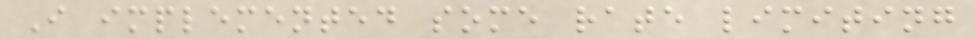I implemented some rate limiting
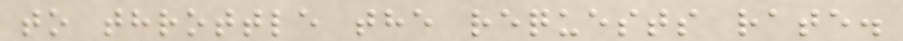to throttle the requests rate.
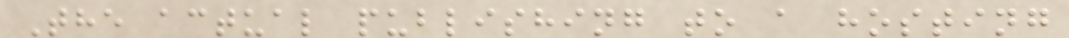The actual publishing to a hosting
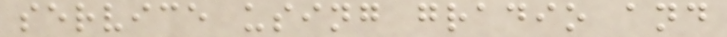service using gradio and
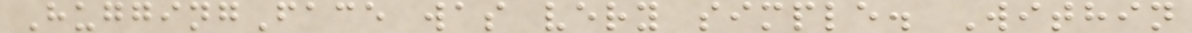HuggingFace was very simple. Within
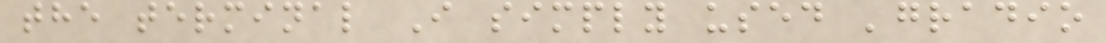the terminal I simply used 'gradio
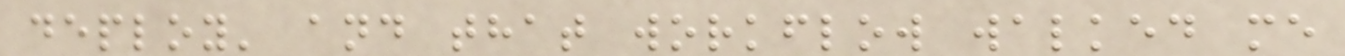deploy' and that workflow walked me
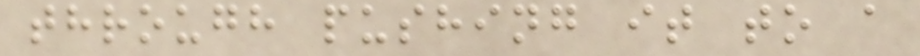through pushing it to a
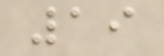19
